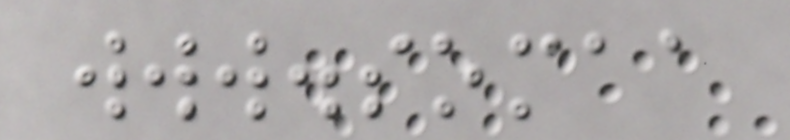www.somaa
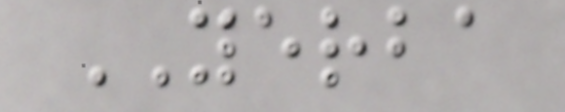YERBA
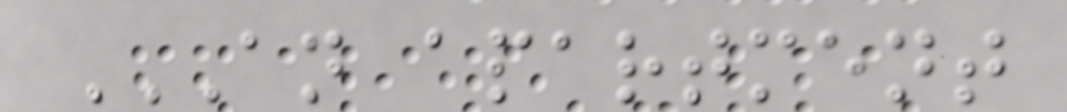AN APARTMENT
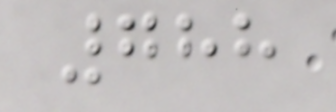788
